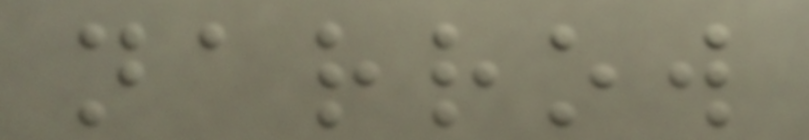narrow
